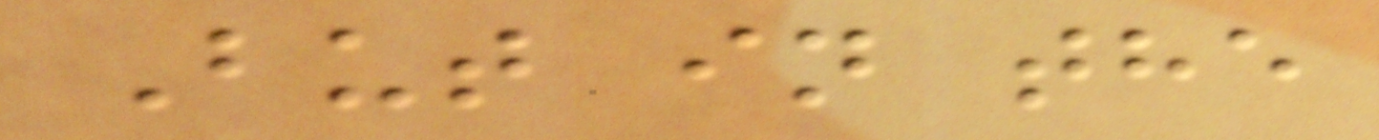But in the
